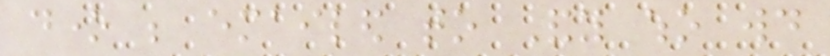done be emailed to Andy who would
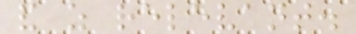and as relevant.
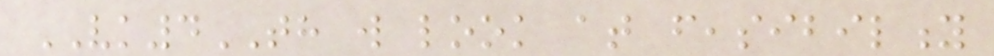VK4TH will look at feasibility
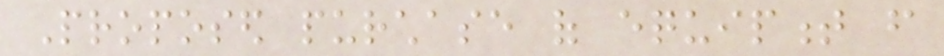Proposed purchase of equipment from
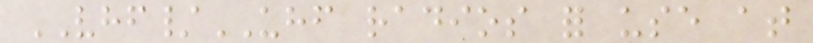VHF/UHF radios for use at
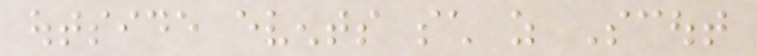outside events such as Scout
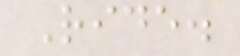Ride.
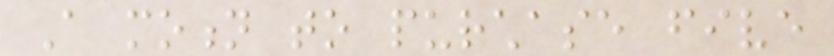A motion to purchase five
